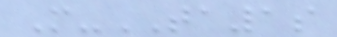M-TA1s
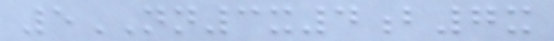5NN3x4b7x
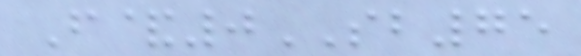F&0SB75
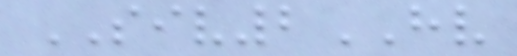SIV2HV
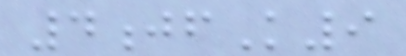4jfK9
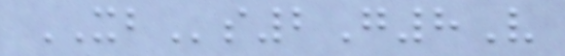XBs2G8V
